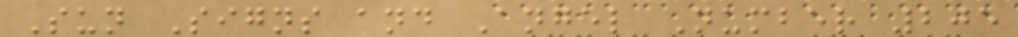Sun Signs and Angel Number 205
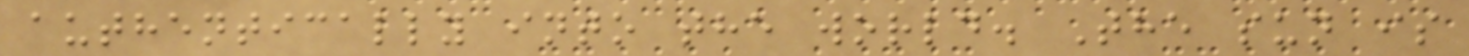authentically into the world. The sun is
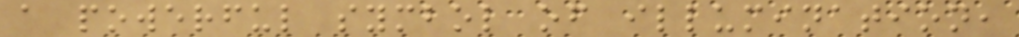a powerful symbol of illumination,
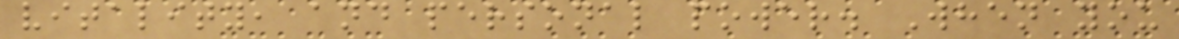vitality, and personal power. When you
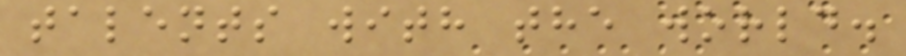talents with the world.
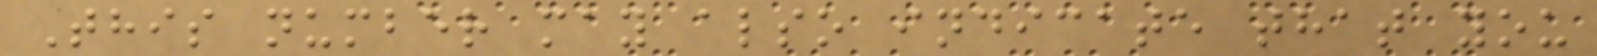This number may also indicate that you
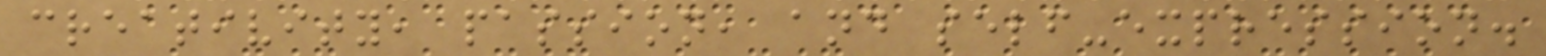creativity, passion, and self-expression.
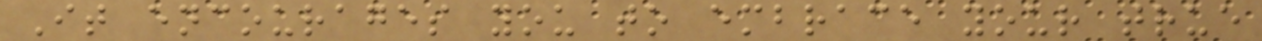It encourages you to embrace your true
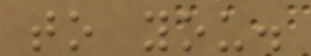to you.
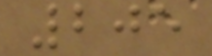205
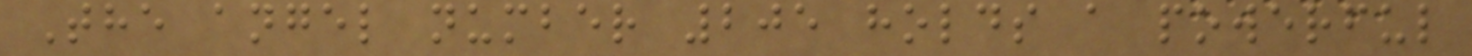The angel number 205 holds a powerful
